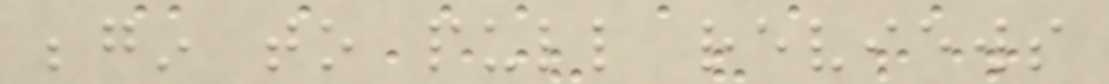begin to pull reviews
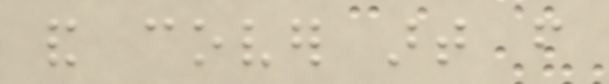and cover art from
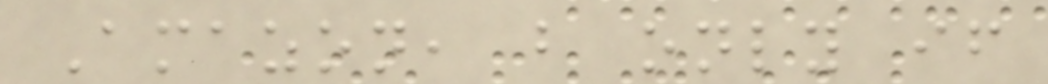Amazon, but only if
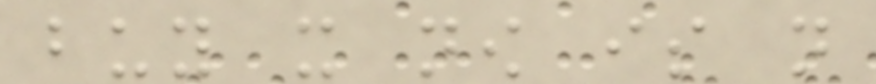buy it now is not
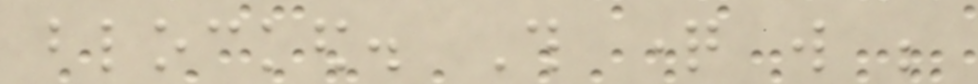blocked. This question will be
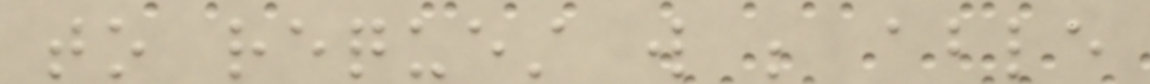to request will be able
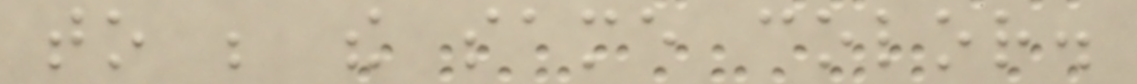to be the same color.
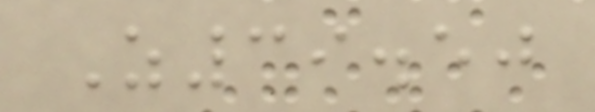Z39.50
